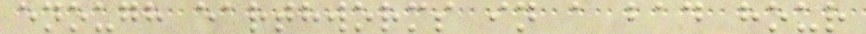enough earthworms in a bad hour
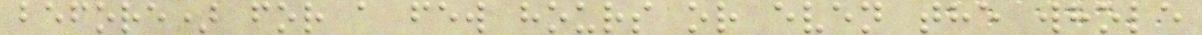before) for a few hours or even the whole
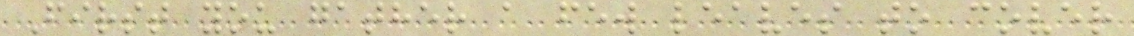First you gather a few leaves to cover
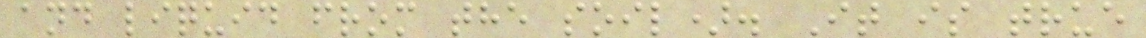and liquid from the soil). It is true
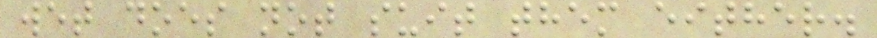wet does not suit them either.
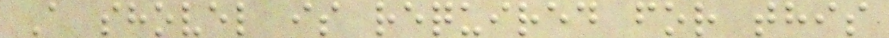A shovel is required for this
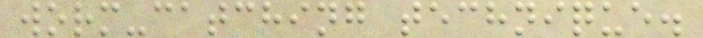worm-catching technique.
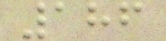186
